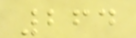264
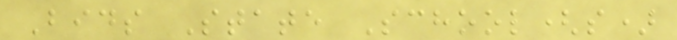Bids State School(s)
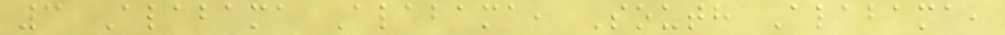3 Alabama Alabama, South Alabama,
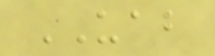UAB
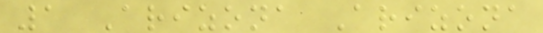1 Arizona Arizona
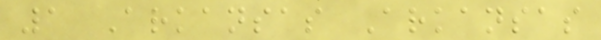1 Arkansas Arkansas
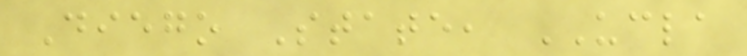Diego State, UCLA
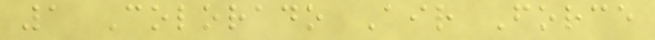1 Colorado Air Force
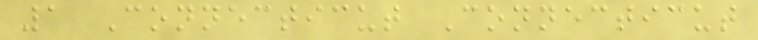1 Connecticut Connecticut
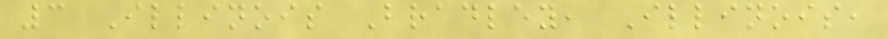3 Illinois Bradley, Illinois,
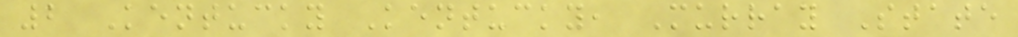2 Kentucky Kentucky, Murray State
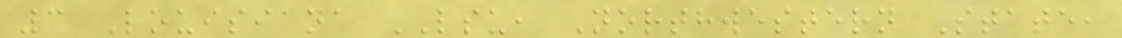3 Louisiana LSU, Northwestern State,
